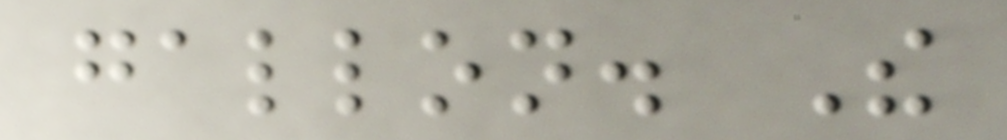gallon. The
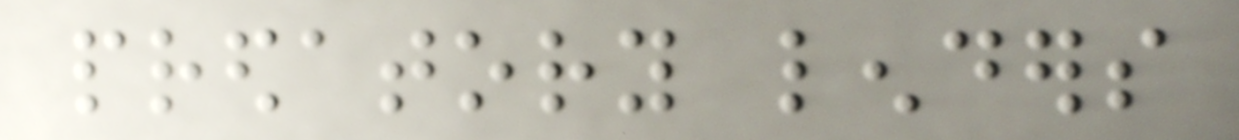predatory lenders
